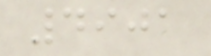4901
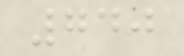740
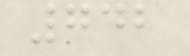742
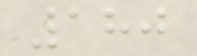180
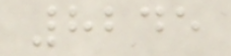8245
